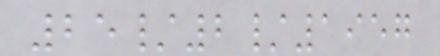25/2/1957
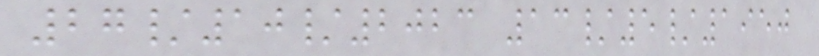27/10/2023 13/5/1950
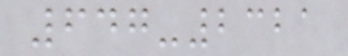647-2321
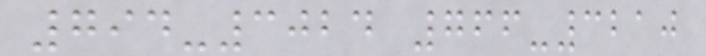794-3024 766-3210
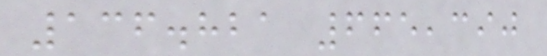136.821 665,390
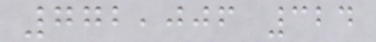772,006 324
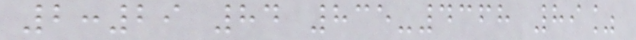2:29 84 835-4368 89%
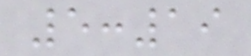5:19
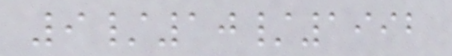9/10/1992
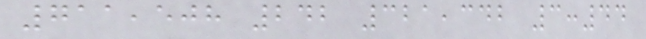711,508 242 321,342 3:44
